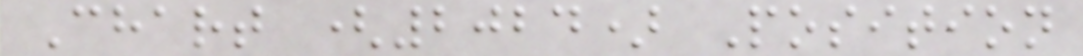Chart (2024) Position
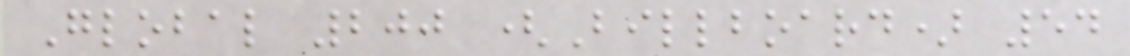Global 200 (Billboard) 54
